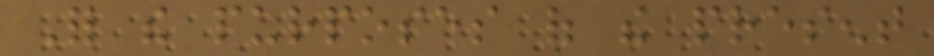For the purposes of the present
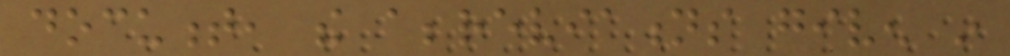document, the abbreviations given in
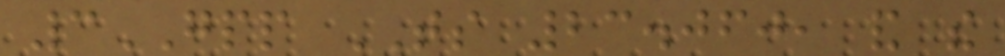3GPP TS 23.060, and the
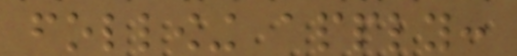following apply:
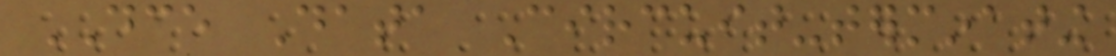DCE Data Circuit-terminating
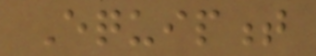Equipment
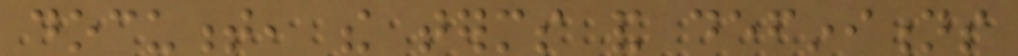document, the terms and definitions
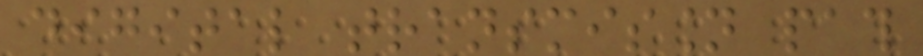digital transmission path
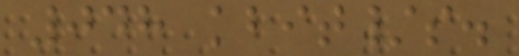048 kbit/s.
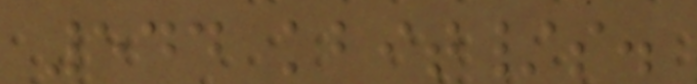544 kbit/s.
